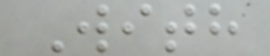With
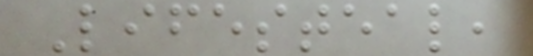Lifesteal,
